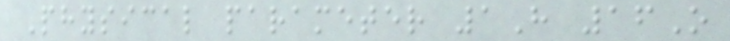Physical parameter 1H 16O
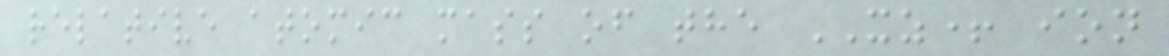relative atomic mass of the XZ+ ion
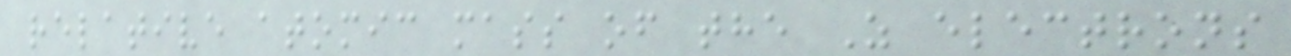relative atomic mass of the Z electrons
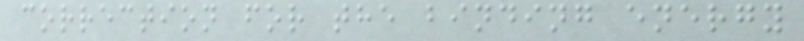correction for the binding energy
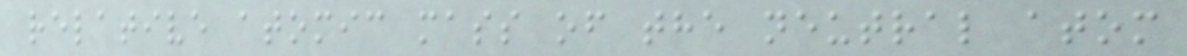relative atomic mass of the neutral atom
